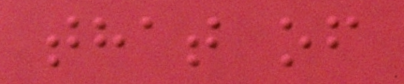that of
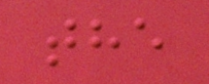the
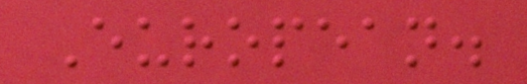European.
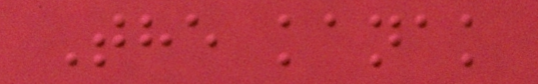The kanak
